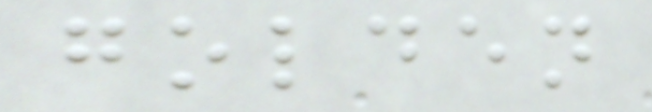golden
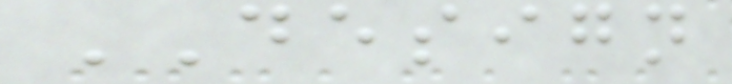DESIGN
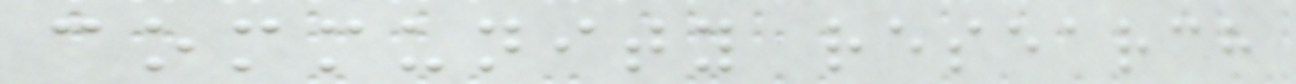community research
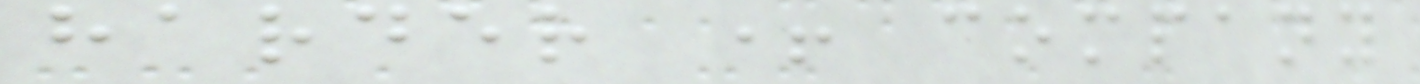harder + company
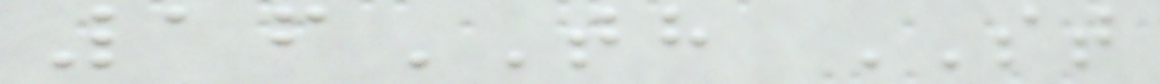16TH ST
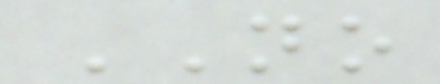NO
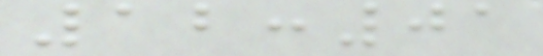12:01
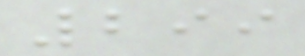299
